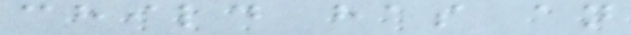child has an
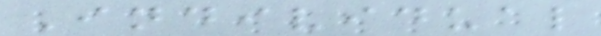Individual
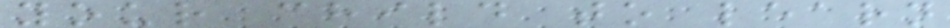your child to learn
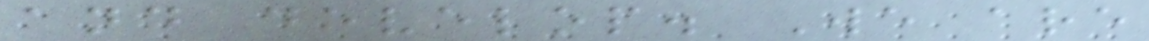and develop. We are
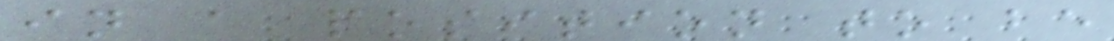in a position to be
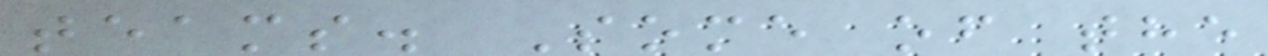teams. Some of the
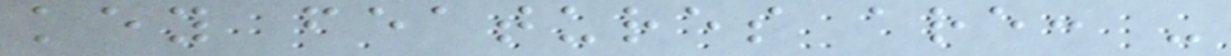key features are: -
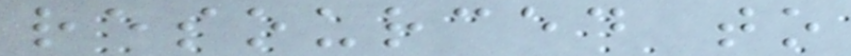resourced to
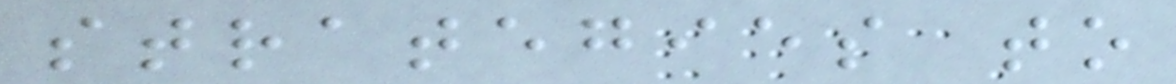strategies to
